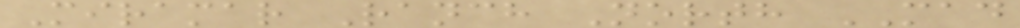Miramar Ranch North MAD
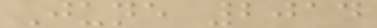June 2014
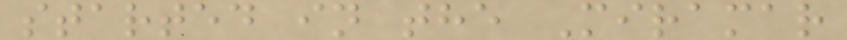started in the Miramar
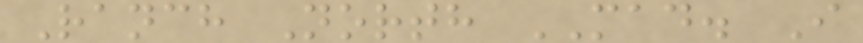Ranch North MAD. I
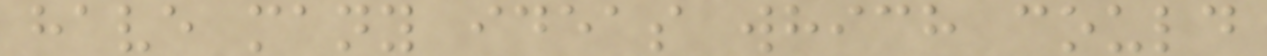have many ideas which could
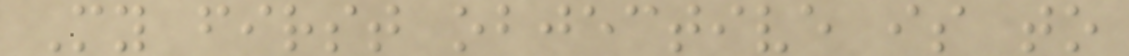My first objective is to
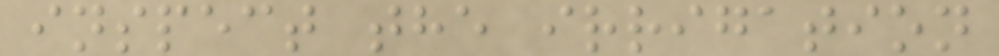inspect the irrigation
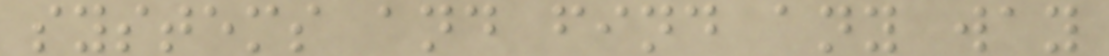systems and find any way
